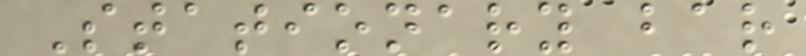Stationary bar
